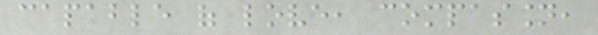capable of love, compassion,
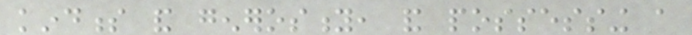kindness and generosity, and possessing a
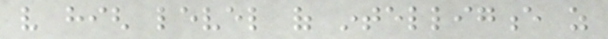very high level of intelligence as
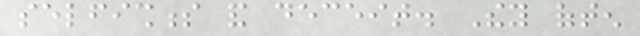selfishness and deceit. They often
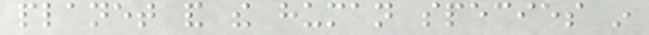planet and the human species in
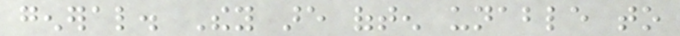general. They are often unable to
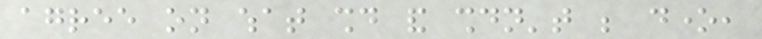agree on what should and shouldn't be done,
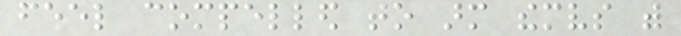feel compelled to arm themselves with
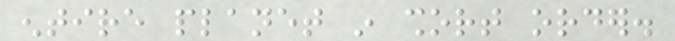entire planet in short order.
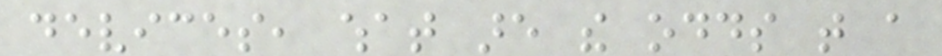devices, what are the odds that a
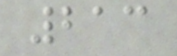213
